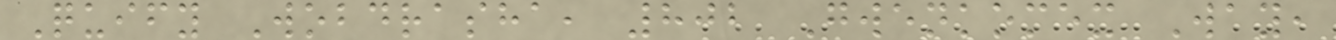Quify Wobdrasha, 802 Gwenkomex Way,
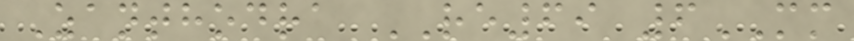Zanthodra RE69 6MM
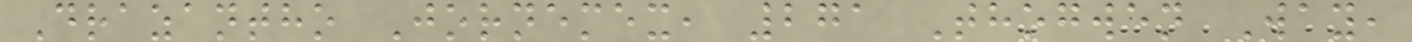Drazantho Jornemex, 271 Thogwen Way,
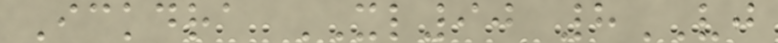Ickdra XL90 8VJ
